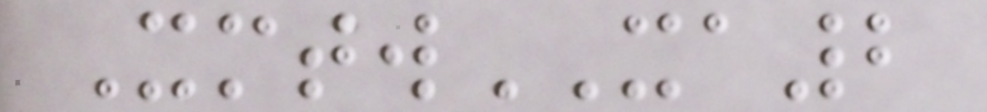XmtwXA2
